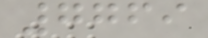7769
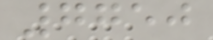7750
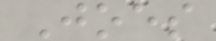Joes
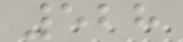528
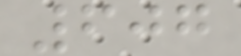607
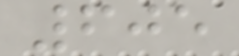605
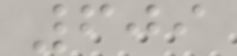609
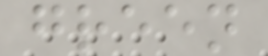green
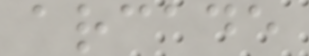arcade
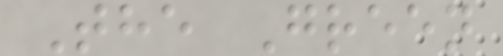The Green
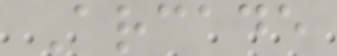Arcade
